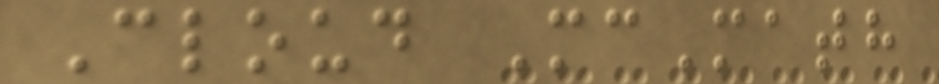Cloud McMath
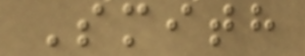Smith
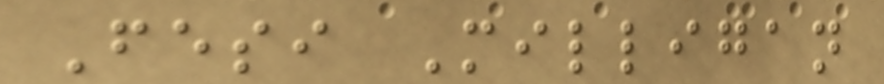Fesi Milligan
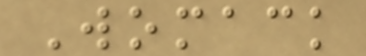Womack
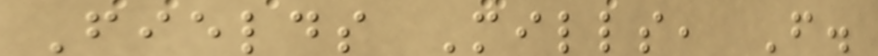Fields Mills, F.
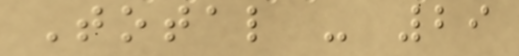Total - 29
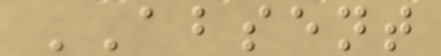ABSENT
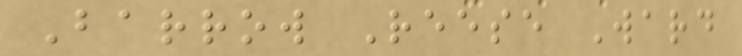Barrow Reese Ward
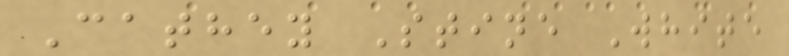Cathey Stine White
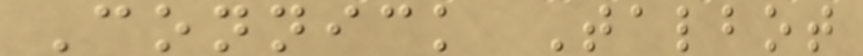Connick Talbot
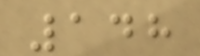148
